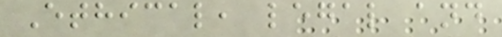Ethical, legal and
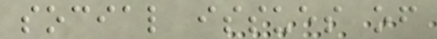social issues of
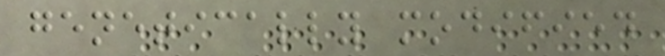genetically modified
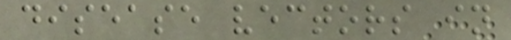disease vectors in
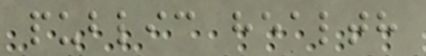public health
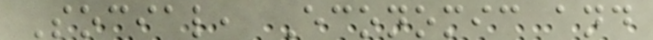Social, Economic and
